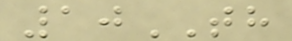10TH
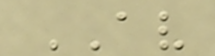AV
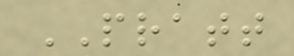PRATT
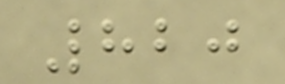820
